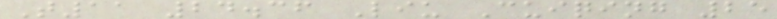T11 24.36 Liu Cuiqing 25
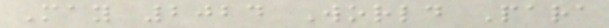May 2024 World Para
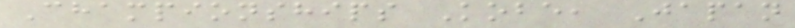Championships Kobe, Japan
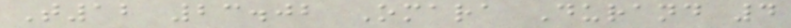T12 23.02 Omara Durand 4
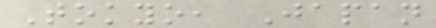Tokyo, Japan
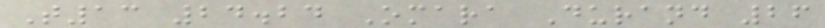T13 24.24 Omara Durand 26
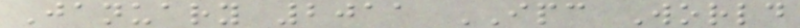January 2011 IPC World
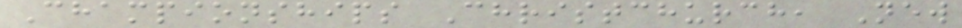Championships Christchurch, New
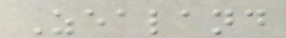Zealand
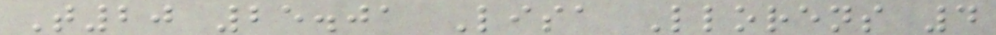T20 25.01 Lisa Llorens 4
